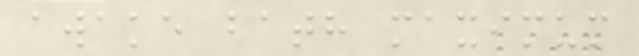awake bath maximum
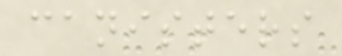canisters
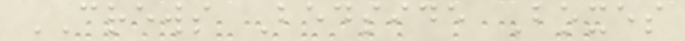CREWS Bedside Boxes
